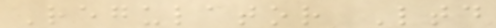Regulator Ltd
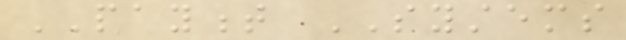PAYMENT SYSTEMS
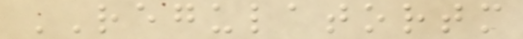REGULATORTM
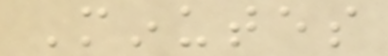Minutes
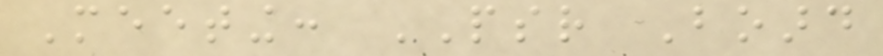Meeting: PSR Board
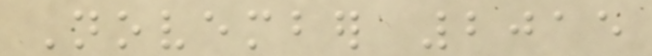November 2015
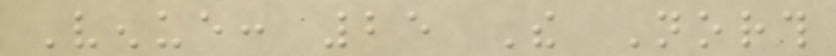Venue: 25 The North
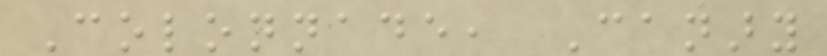Colonnade, Canary
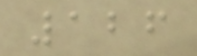126
